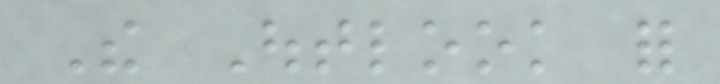The Outlook for
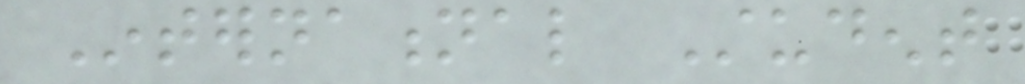International Student
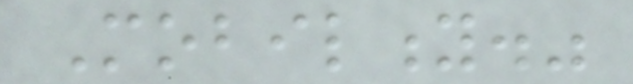Mobility."
